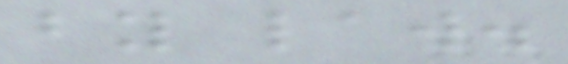by law.
